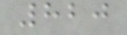820
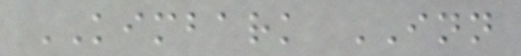KIMBARK INN
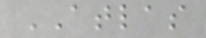ATLAS
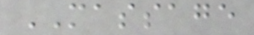MASSAGE
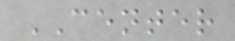CENTER
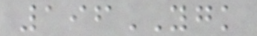196YGK
